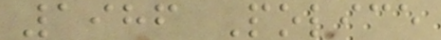1986 Police
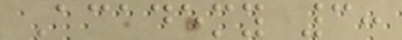Academy 3:
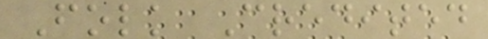Folk Credited
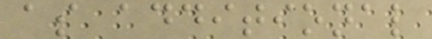as additional
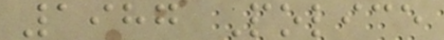1987 Police
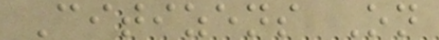Citizens On
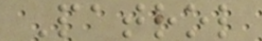Patrol
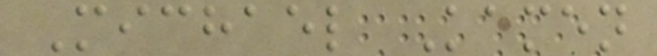Michael Kamen
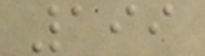199
